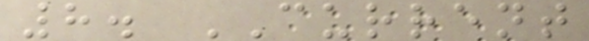8. CURRENT
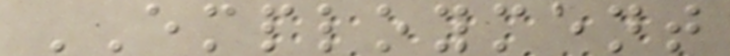EMPLOYMENT
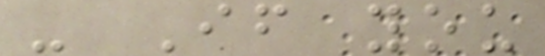- If you
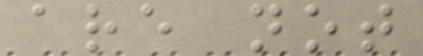are not
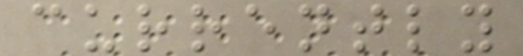currently
